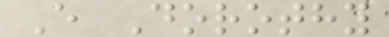E Dorothy
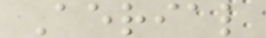Aerial
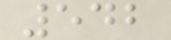542
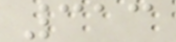313
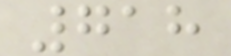718
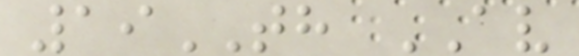19TH AV
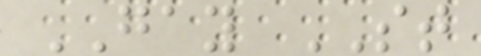GAY ST
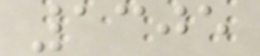1305
